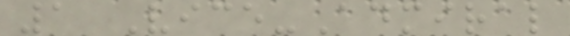1 Vice-Admiral
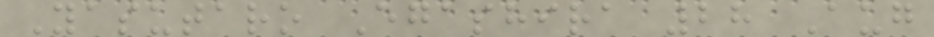Yasutaro Egashira 28 Aug
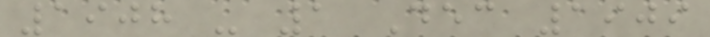1908 - 1 Dec 1909
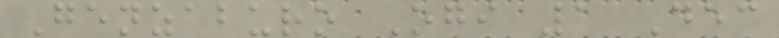Genzaburo Ogi 1 Dec
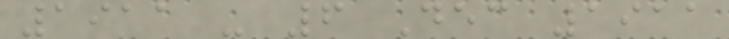1911 - 6 Dec 1911
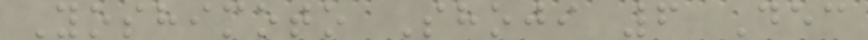Yoshimoto Shoji 6 Dec
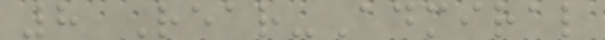8 Rear-Admiral
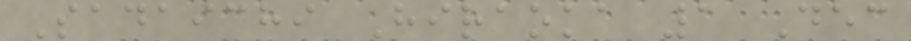Sadaichi Hiraoka 1 Dec
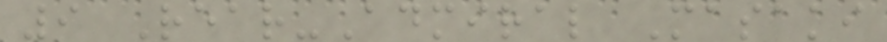9 Rear-Admiral Masaki
